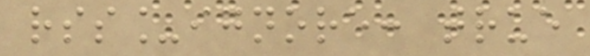rss_ignore: true
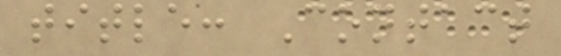title: Contact
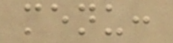menu:
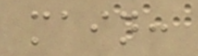main:
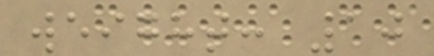weight: 10
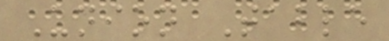Union Table
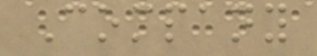Company
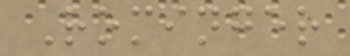Rominger
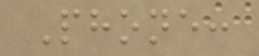Phone:
